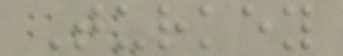Turkey
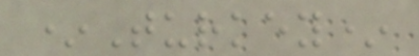*Turkey*
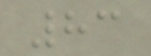83
